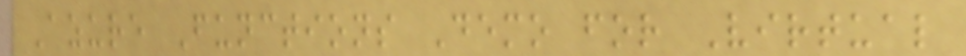Azure Functions Demo for Virtual
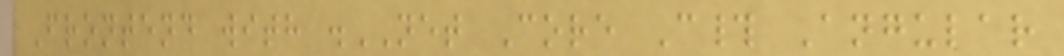Frontend with .NET Core C# Angular
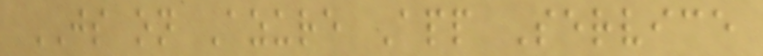JS on Azure App Service
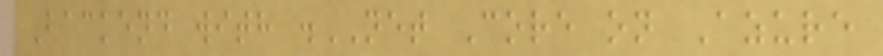Backend with .NET Core on Azure
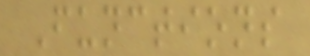Functions
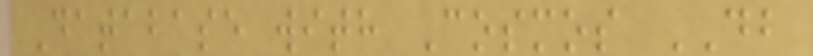Database with Cosmos DB
